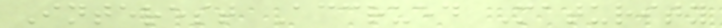Interest Accrued Maturity
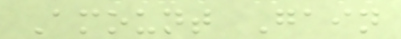Amount Gain
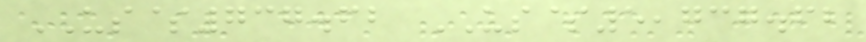US$737.62 US$5,737.62
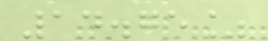14.75%
